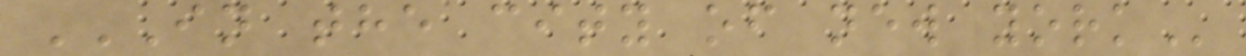IN THE CITY OF NEW YORK
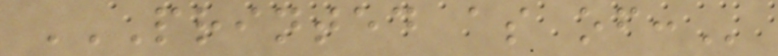PRINTED AS OF:
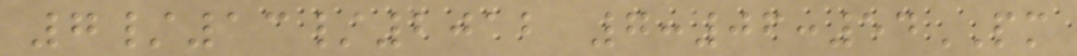7/13/2012 7:06:54PM
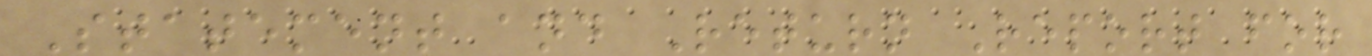Statement and Return Report for
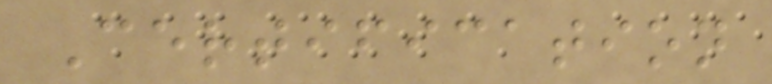Certification
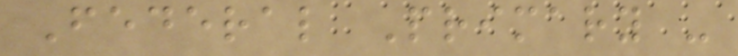Federal Primary -
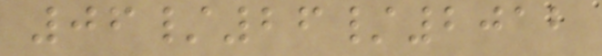06/26/2012
